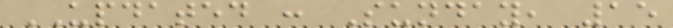UPDATED : Sunday, 15
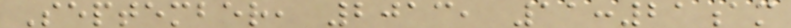September, 2013, 11:21am
